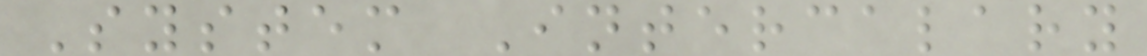System Intercalary
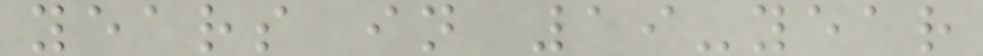years in 19-year
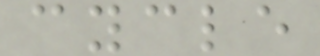cycle
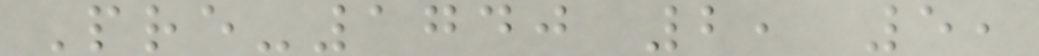Pre-1740 2, 5,
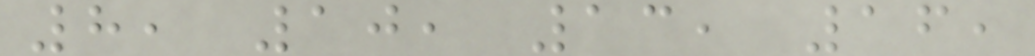8, 10, 13, 16,
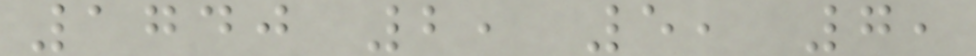1740 2, 5, 7,
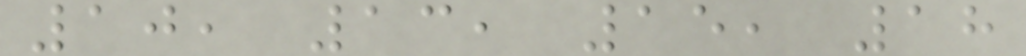10, 13, 15, 18
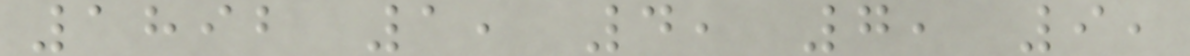1892 1, 4, 7, 9,
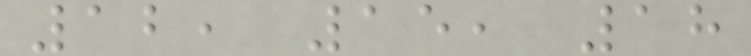12, 15, 18
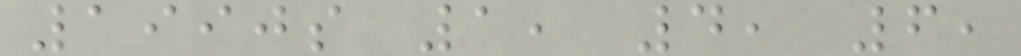1990s 1, 4, 6,
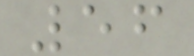56
